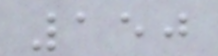150
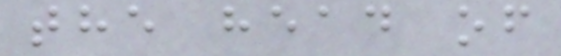the head of
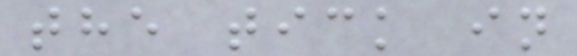the tick in
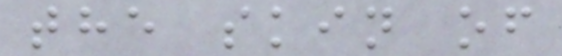the skin of
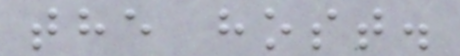the host.
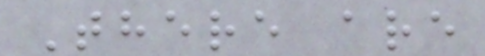There are
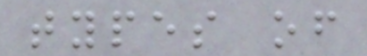types of
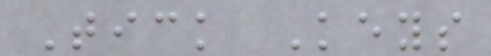Tick Keys
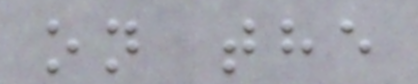on the
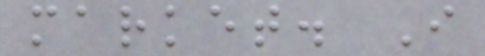market. I
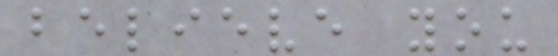believe you
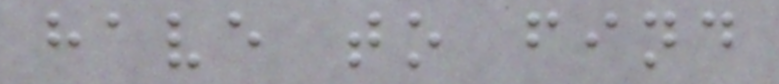have to find
